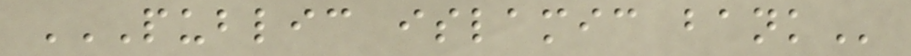PUBLIC ISLAMIC BANK
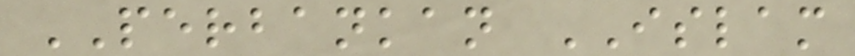PERBANKAN ISLAM
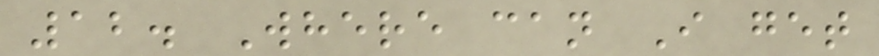12. Where can I get
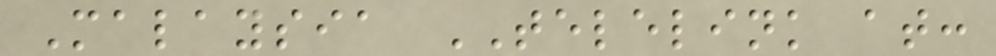Malaysia TELELINK at:
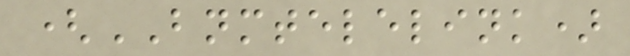(BNMTELELINK)
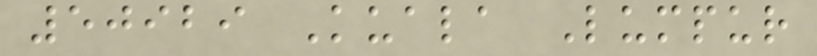50929 Kuala Lumpur
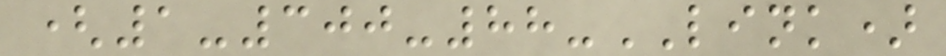(1-300-88-LINK)
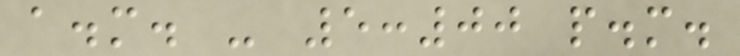a.m. - 5:00 p.m.
